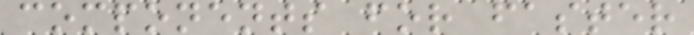components for faster
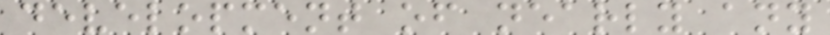development of nearly any
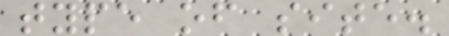type of site.
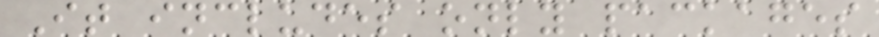It includes only packages
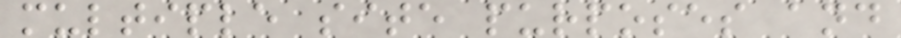multiple site purposes and
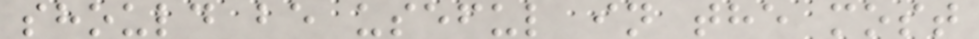should be useful in the most
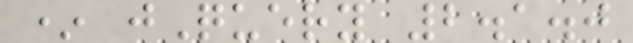* jQuery 2.1.0
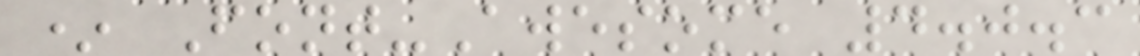* Font-Awesome 4.0.3
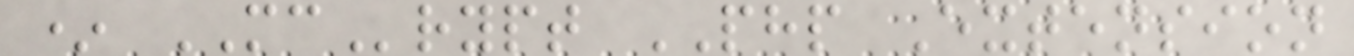* MCrypt PHP Extension
